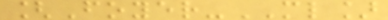[Foyer-ML]
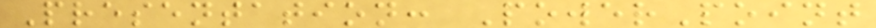Presentation: PowerPoint
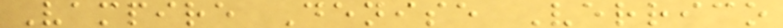Vampire Denise Verrico
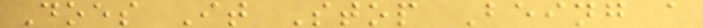Does It Stop Being a
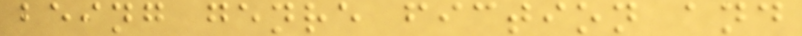being genre fiction and
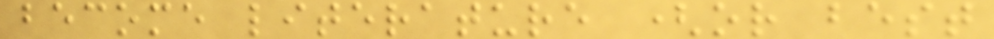become literature (or best
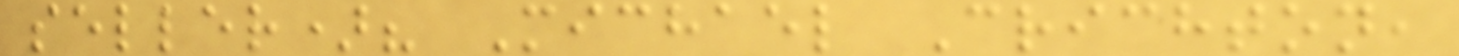seller)? Michael Crichton,
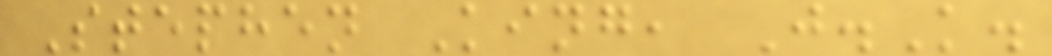Stephen King, J.K.
